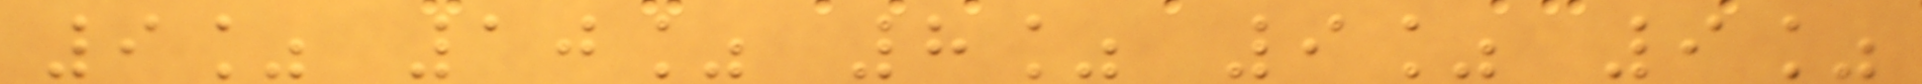9% 10% 8% 9% 9%
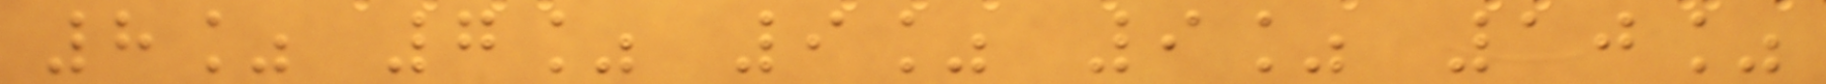8% 7% 9% 9% 10%
